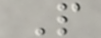P
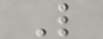L
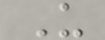U
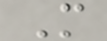M
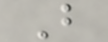B
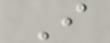I
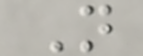N
